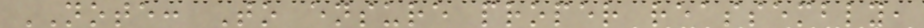NOTE: To ensure proper reassembly,
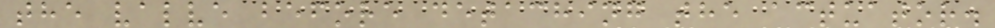the valve before detaching the actuator.
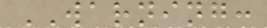WARNING:
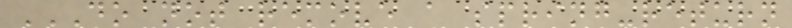DO NOT REMOVE A SPRING-RETURN
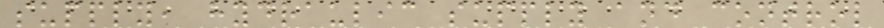supply, hydraulic supply and control
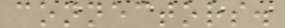connectors.
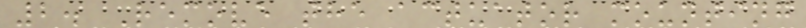2. Remove the actuator mounting
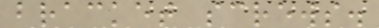bracket screws.
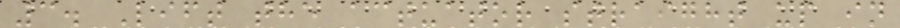3. Lift the actuator straight up in
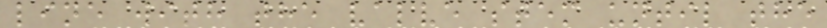line with the valve stem until the
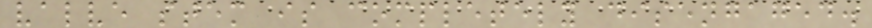valve stem is completely disengaged.
